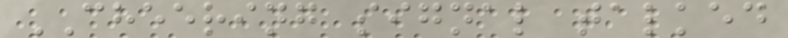CHEERING signal talked
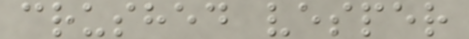crushed vesper
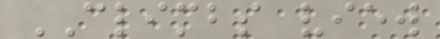CLIMBS view
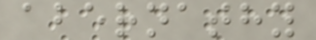abernathy
